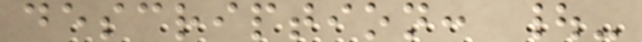description: |-
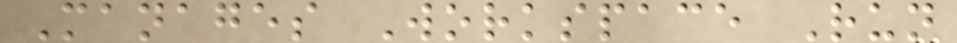Manages Workspace Run
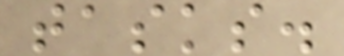tasks.
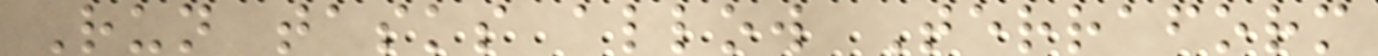Run tasks allow Terraform
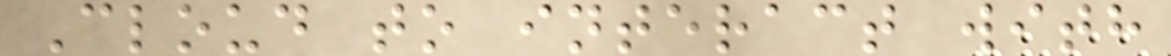Cloud to interact with
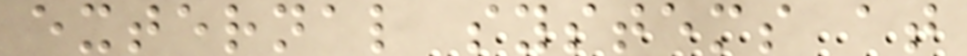external systems at
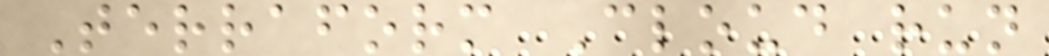Terraform Cloud run
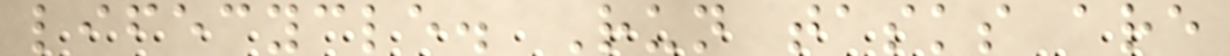lifecycle. Run tasks are
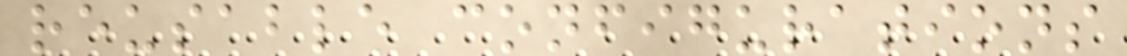reusable configurations
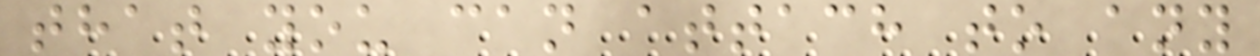that you can attach to any
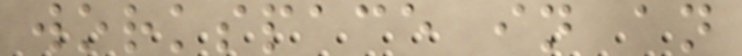workspace in an
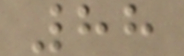88
